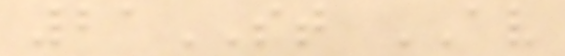21ST AV
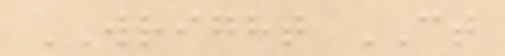WRIGHT CT
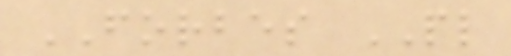FORBES PL
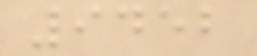9452
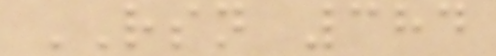RSN 384
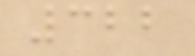322
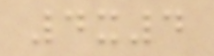4x4
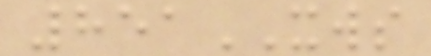851XWS
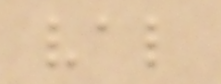val
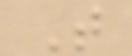T
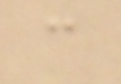c
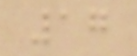17
